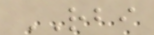RBI
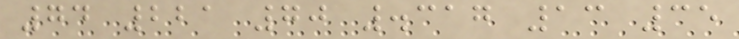74 221 70 .317 13 35
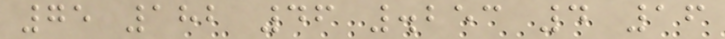75 182 46 .253 4 16
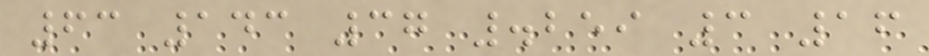63 143 37 .259 3 16
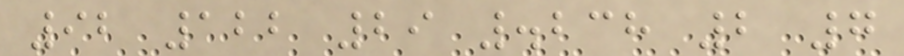92 122 29 .238 2 7
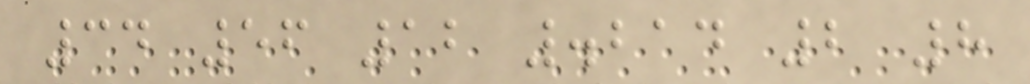34 56 12 .214 2 8
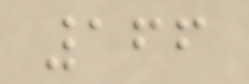166
